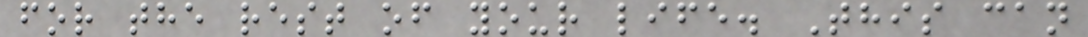for the rest of your life. This can
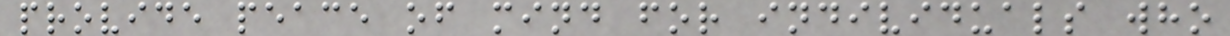provide peace of mind for individuals who
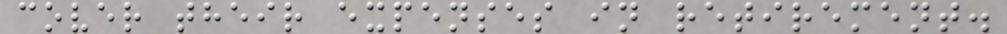cover their expenses in retirement.
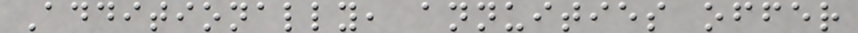Additionally, annuities offer
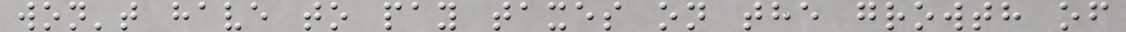won't have to pay taxes on the growth of
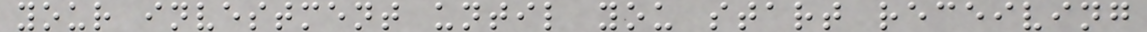your investment until you start receiving
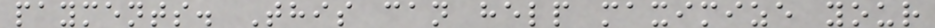payments. This can help maximize your
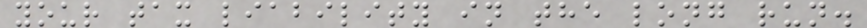your tax liability in the long run.
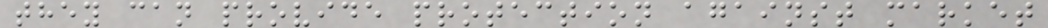they can provide protection against market
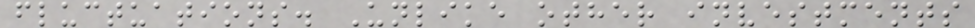fluctuations. Unlike other investments
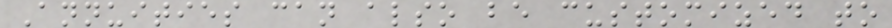Annuities can also be customized to
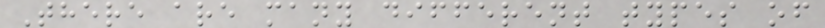There are many different types of
